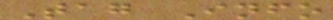Tag Info
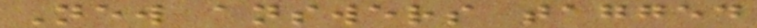New answers tagged
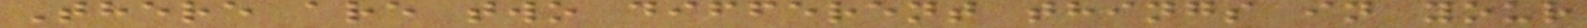There are two different things in your
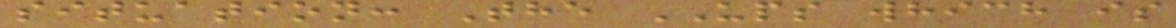situation: The UPS which is
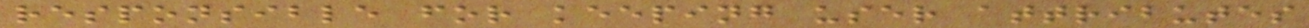responsible for keeping user attributes
